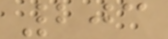203
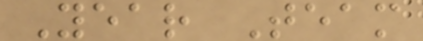Year Team
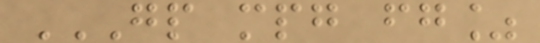GP MPG FG%
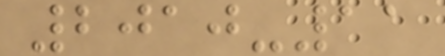2010-11
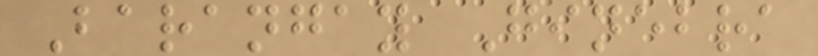Barangay Ginebra
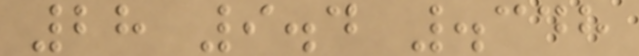28 9.4 .348
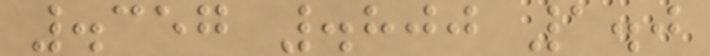.357 .800 1.0
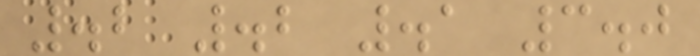.2 .2 .1 3.0
